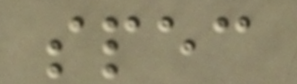spec
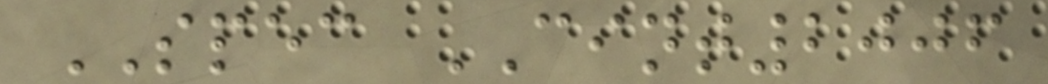SPEC CINT2006
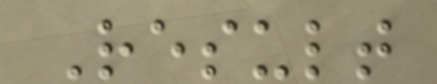Result
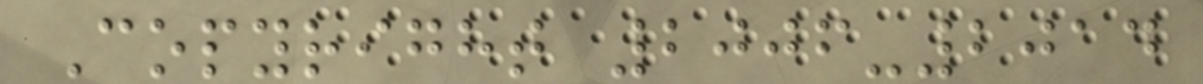Copyright 2006-2014
